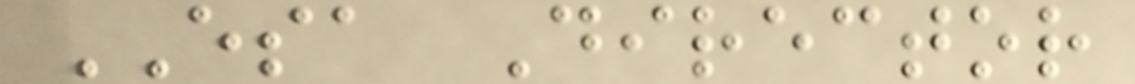ESA Director
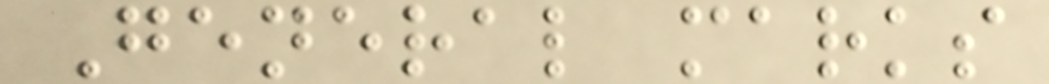General marks
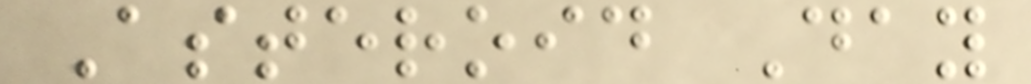Asteroid Day
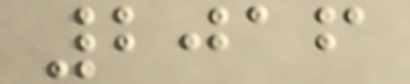2016
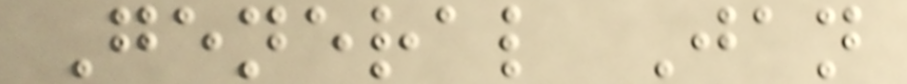General Jan
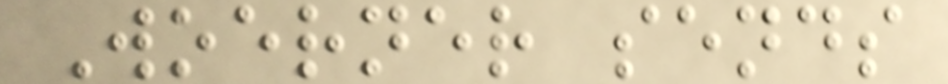Woerner sends
